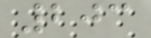203
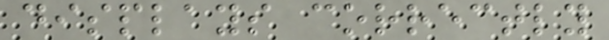displays correctly
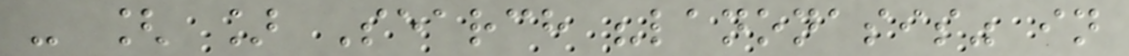- [ ] Search "lanonasis" in
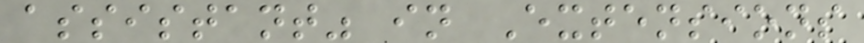assistant" in Extensions
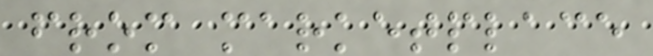from marketplace
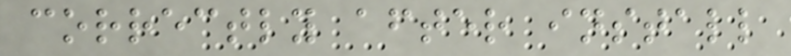correctly after install
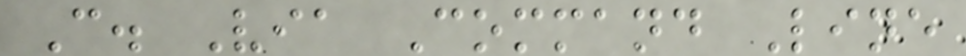C. Via Command Line
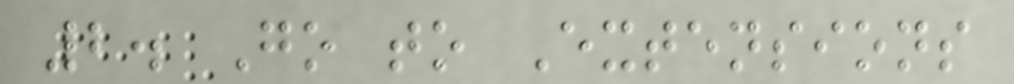2. Go to Extensions
